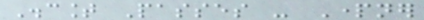Discount Passes - Partner
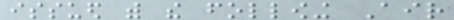issued with the following Air
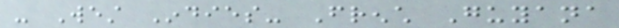- West Indies- French Guyana
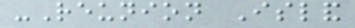-Reunion Island
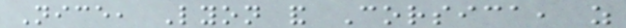Nice, Lyon and Corsica, as
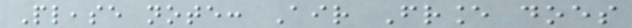Please note: Air France does
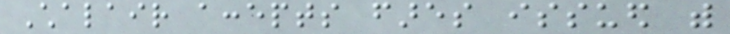Chalair accepts fares issued with
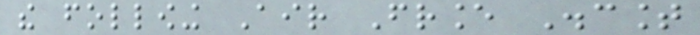the following Air France Discount
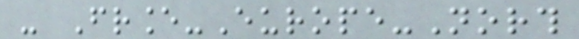- France-Europe-North
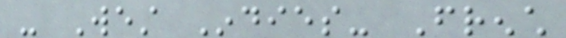- West Indies- French
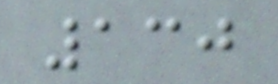130
